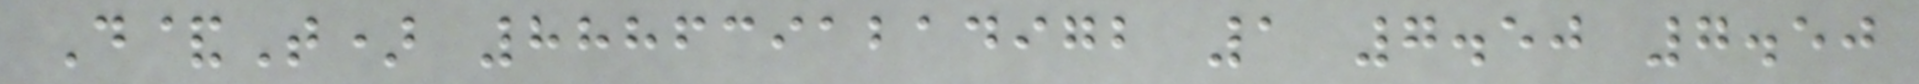D&T) 8886391214972 1 7.50 7.50
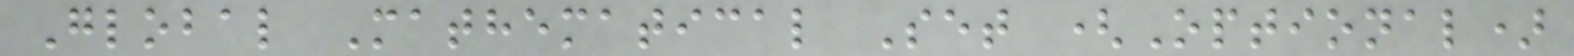Global Mathematical Set (Optional)
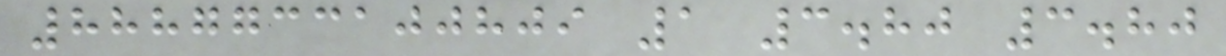8887733100809 1 3.80 3.80
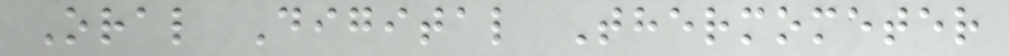Oral Digital Thermometer
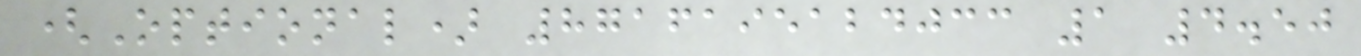(Optional) 8716195124033 1 4.50
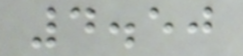4.50
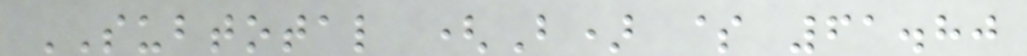SUBTOTAL (B) $ 61.80
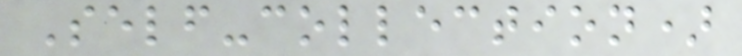Self-collection)
